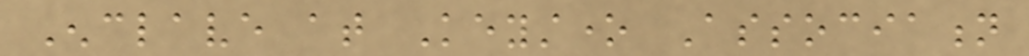Enclave at Keystone Association
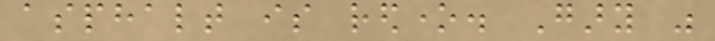asphalt is redone. Gary was
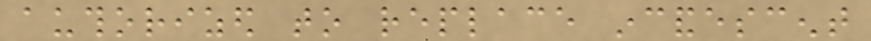authorized to replace incandescent
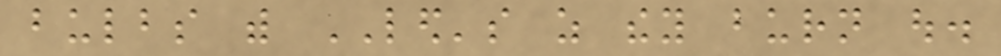bulbs with LED's as they burn out.
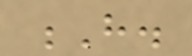H.
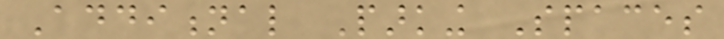Additional Parking Spaces
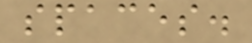spaces.
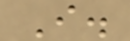I.
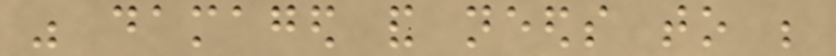was damaged and needs to be
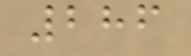286
